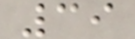39
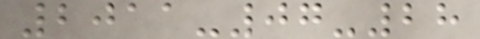2011-07-28
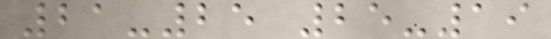21-25 25-19
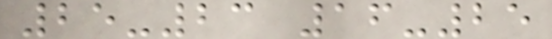25-23 16-25
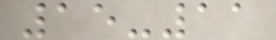15-11
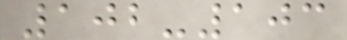102-103
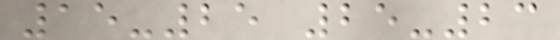15-25 25-23
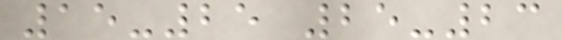15-25 25-23
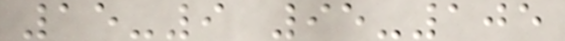15-9 95-105
